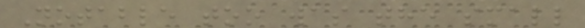Notable too was the small
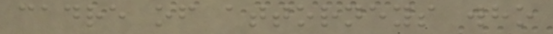cadre of attorneys who
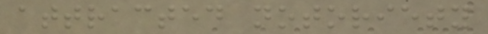attracted notoriety
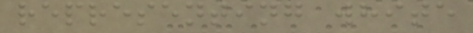representing white
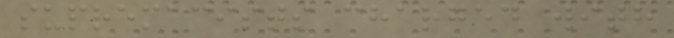supremacists charged with
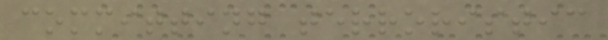committing terroristic
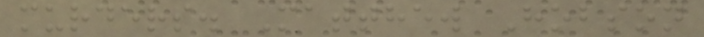murders. Matthew Hobson
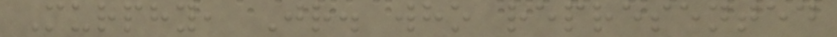Murphy, Jr. who represented
